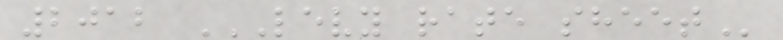2012 LEVY RATE SHEET
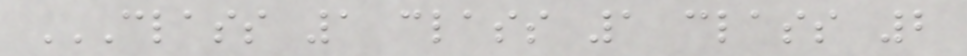CLASS 1 CLASS 1 CLASS 2
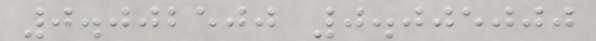0.002500 0.005000
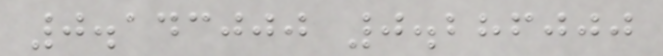0.143000 0.286000
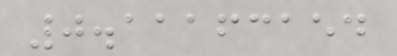0.11163154
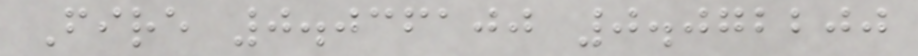Fire 0.036100 0.072200
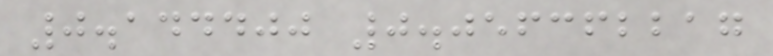0.144400 0.056362217
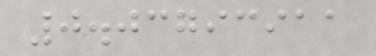0.03793911
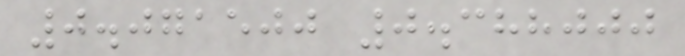0.071500 0.388000
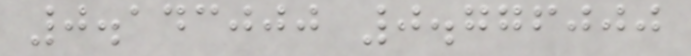0.143000 0.776000
